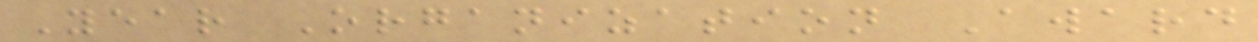Year Organization Award
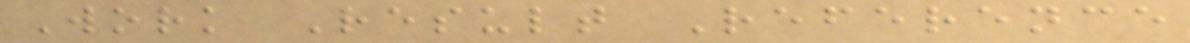Work Result Reference
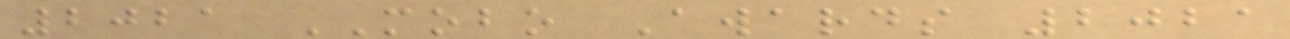2021 MOBO Awards 2021
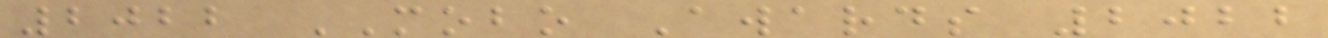2022 MOBO Awards 2022
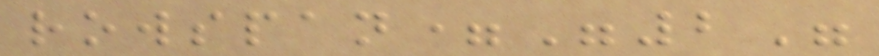rowspan="2"
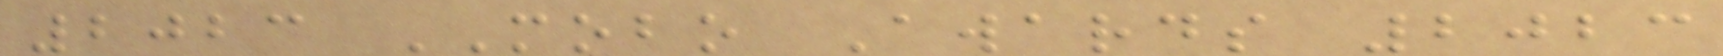2023 MOBO Awards 2023
